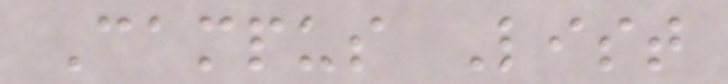Campus List
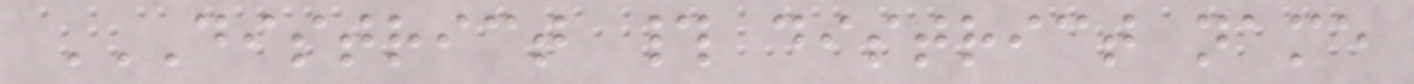DISTRICT # DISTRICT NAME
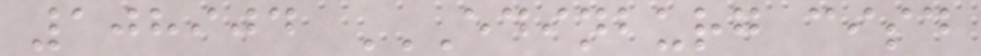108904 EDINBURG CISD
